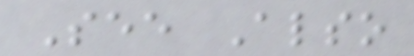See Also
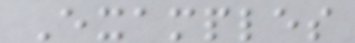Examples
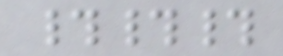###
